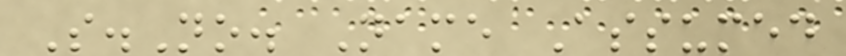S.No. Name Assumed
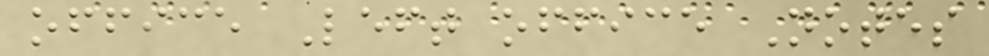office Left office Notes
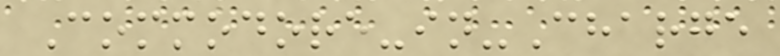Commodore-in-Charge
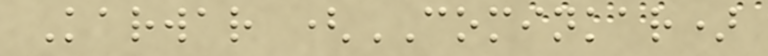Karwar (COMINKAR)
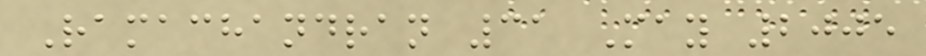Ramachandran 31 May 2005
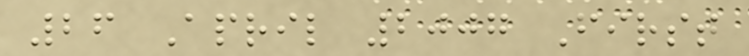26 April 2007 First
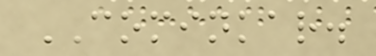COMINKAR.
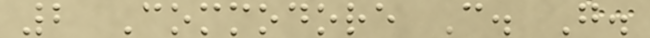2 Commodore C. G.
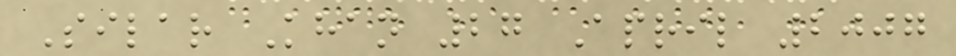Silar Khan 27 April 2007
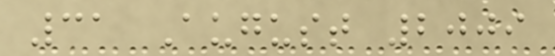31 August 2009
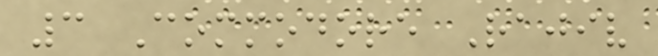3 Commodore Rajiv
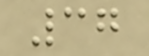37
